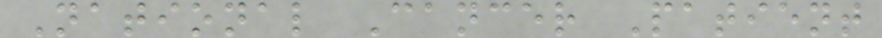National Cancer Patient
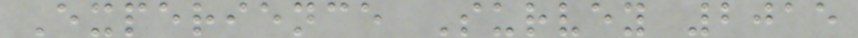Experience Survey 2015
